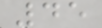45
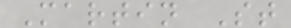Martin St
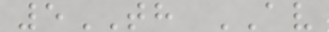5TH AV
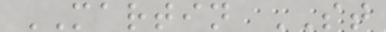MARTIN ST
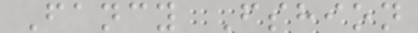Fancy Fshion
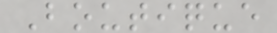Boutique
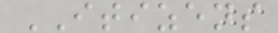ITIZENS
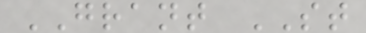GRANT ST
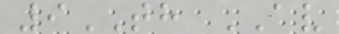9TH AV
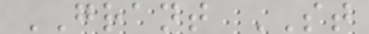GRANT ST
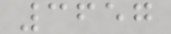3657
